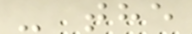- the
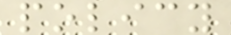policy
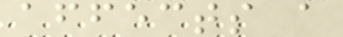affects a
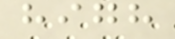high
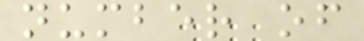number of
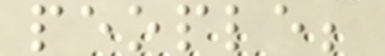people;
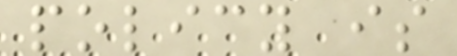policy is
